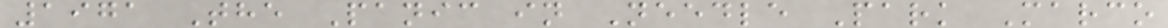1971 The Panic in Needle Park Marco
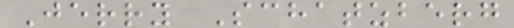Jerry Schatzberg
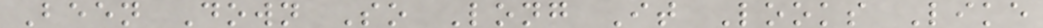Been Down So Long It Looks Like
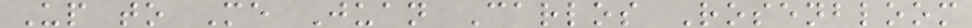Up to Me Juan Carlos Rosenbloom
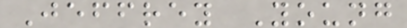Jeffrey Young
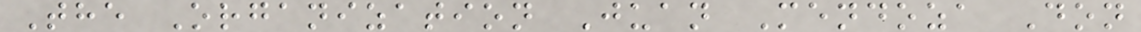The Organization Juan Mendoza Don
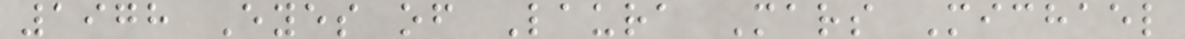1978 Eyes of Laura Mars Michael
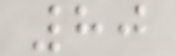80
